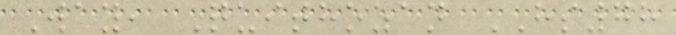Way, Quithozan HS78
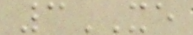3XE
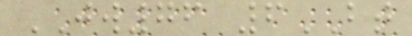JW76 6BT
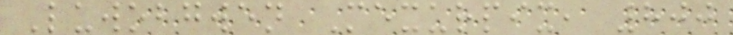Luwobgwen Mexurpix, 800
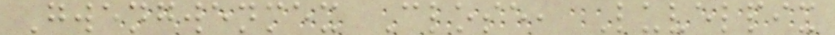Gwengwenmex Close, Luvelpix
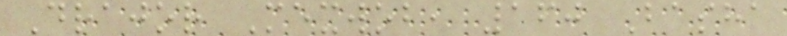Drajor Mexwob, 160 Basha
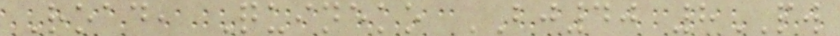Road, Quineko BJ40 8PW
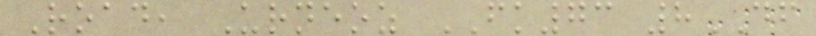Road, Urneoz FK73 8DF
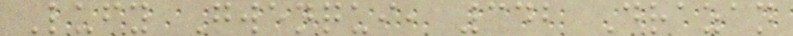Lufy Gwenqui, 342 Drazan
